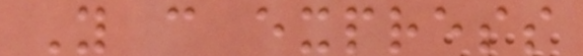You can express
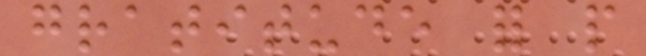gratitude for people
